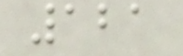121
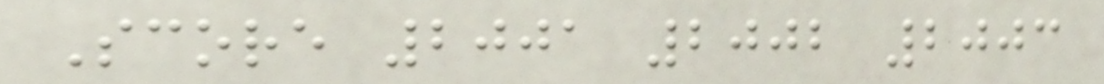Score 2001 2002 2003
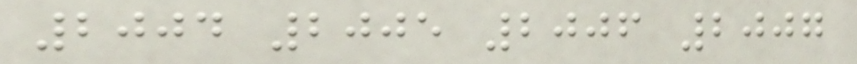2004 2005 2006 2007
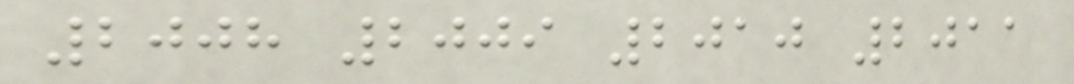2008 2009 2010 2011
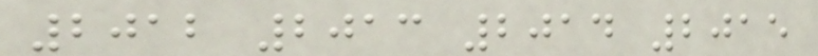2012 2013 2014 2015
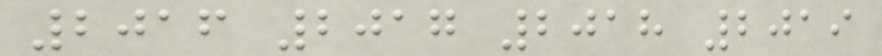2016 2017 2018 2019
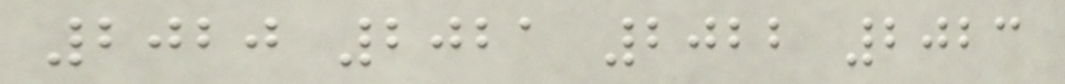2020 2021 2022 2023
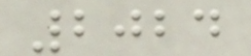2024
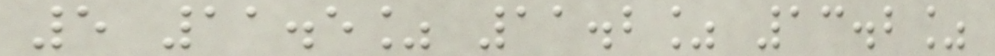5 11.5% 11.2% 13.2%
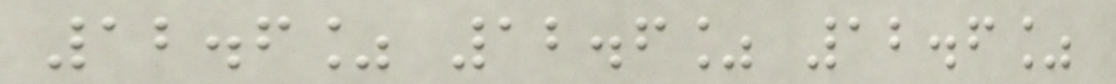12.6% 12.6% 12.6%
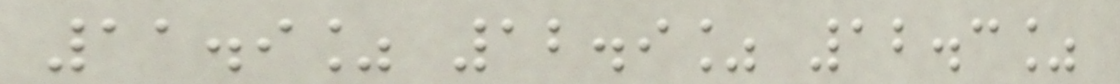11.9% 12.9% 12.3%
